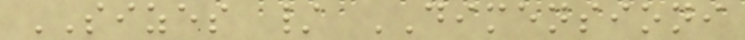SIZES / DIMENSIONI
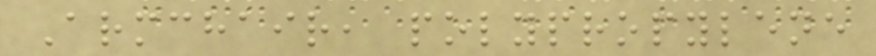Armchair, polypropylene
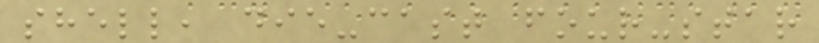shell, die-cast four-star
